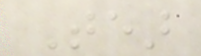Tear
